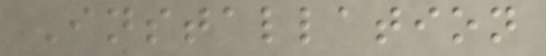Installation
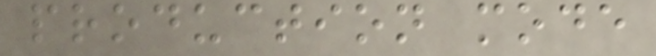production mode
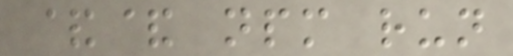&& npm run
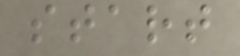start
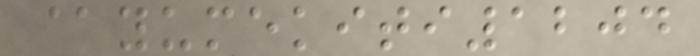@yumekiti1204
